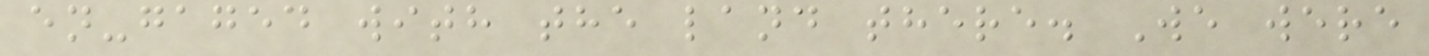en-gaged with the land there. We were
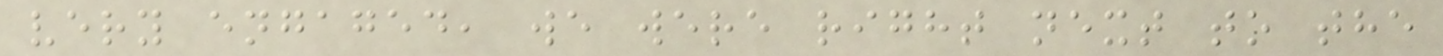very engaged, we were right next to the
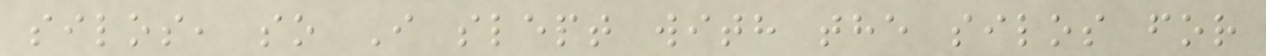silos, so I slept with the silos for
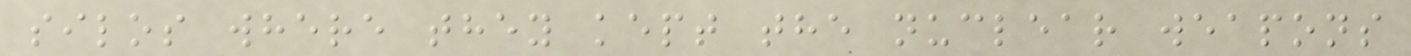silos where they kept the nuclear weapons
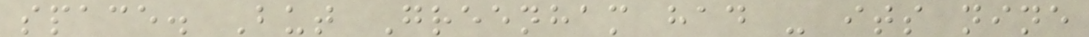space. But Greenham had - its nine
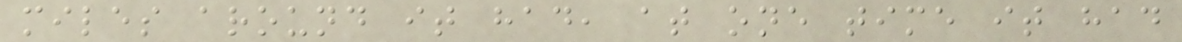miles around it had, at one time it had
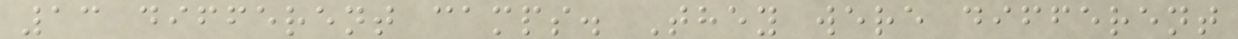13 different camps. They were different
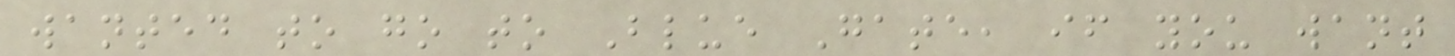wanted to go to Blue Gate, if you want
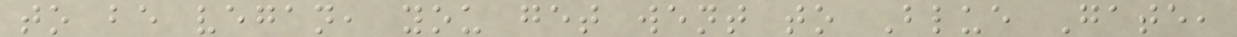to be vegan, you get went to Blue Gate,
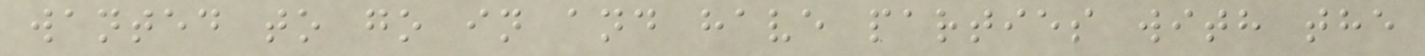wanted to go in and have parties with the
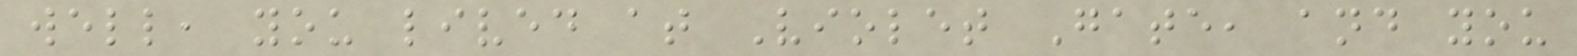well, you lived at Violet Gate, and you
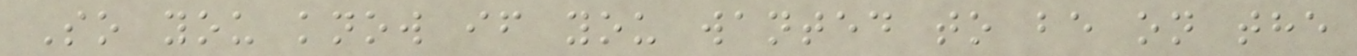So you know if you wanted to be on the
